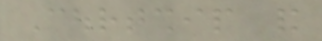Courtship and
